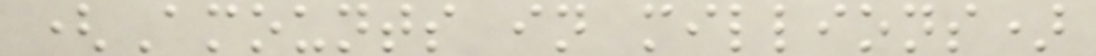(Amounts in millions)
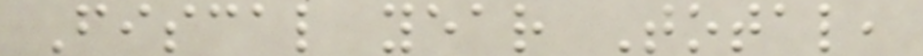Fiscal year Total,
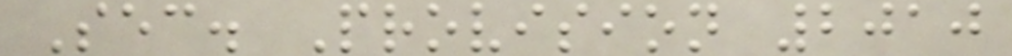Sec. Provision 2010
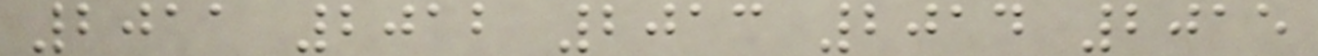2011 2012 2013 2014 2015
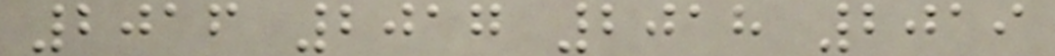2016 2017 2018 2019
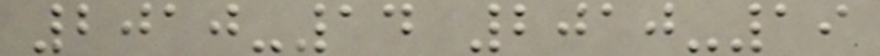2010-14 2010-19
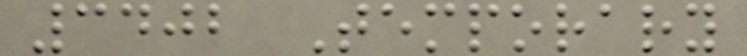3402 Temporary
